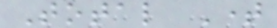Total Time
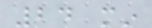24 min
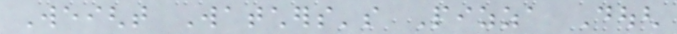Weight Watchers's Pizza Dough
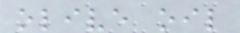olive oil
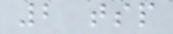2 tsp
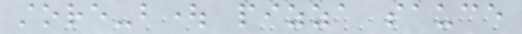store-bought pizza sauce
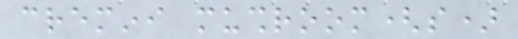cremini mushroom(s)
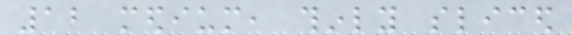12 medium, thinly sliced
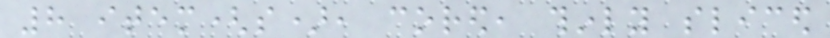8 item(s), cored, thinly sliced
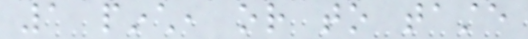1 pinch, or to taste
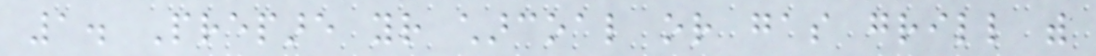1. Prepare your charcoal or gas grill with
